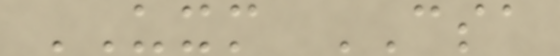UXM CSA
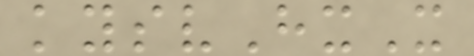kysvHxX
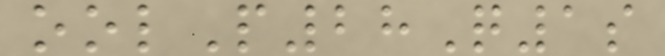oolP28Q1s
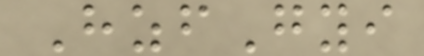HzfGyi
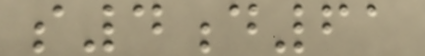s4d61
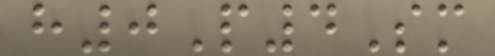h0P4Sm
